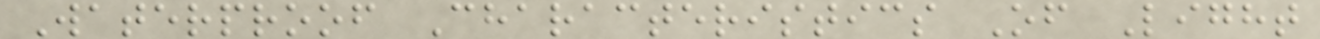Waterproof Characteristics Of Light
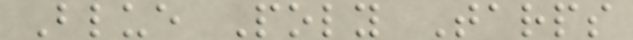Blue Poly Tarps
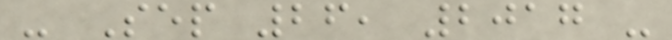- Sep 26, 2017 -
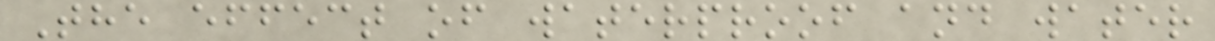The effect of waterproof and water
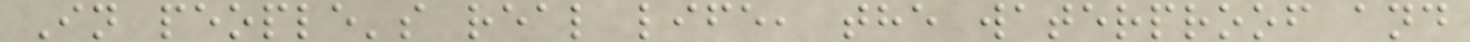In people's real life, the waterproof and
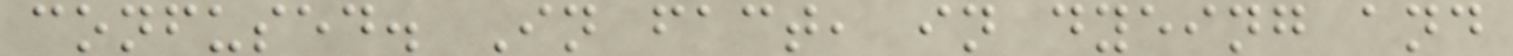confused. In fact, in dyeing and
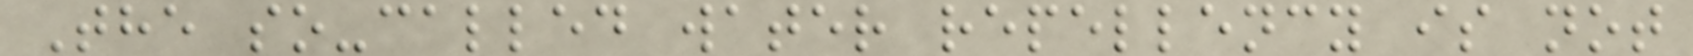The so-called water repellency is not
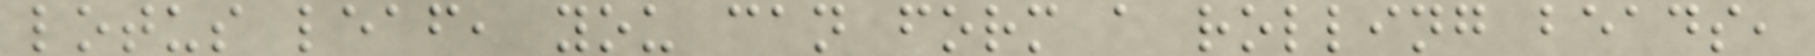lotus leaf, you can form a rolling beads,
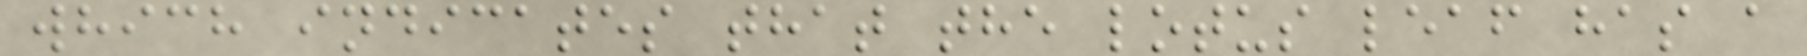which indicates that the lotus leaf has a
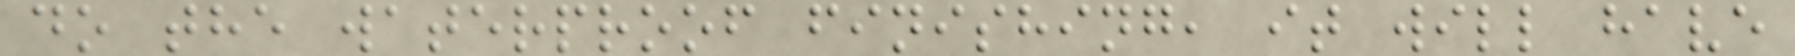do the waterproof finishing, it will have
